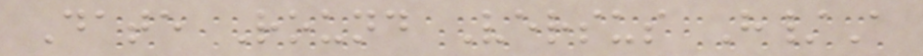Date Round Versus H/A
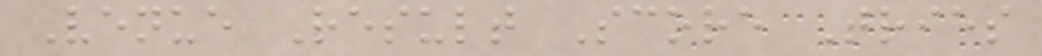Venue Result Score Tries
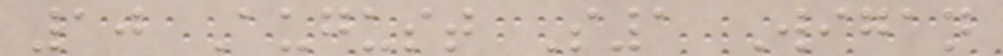10 August S1 Wigan
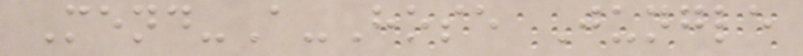Mend-A-Hose Jungle
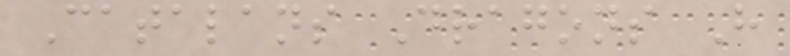Catalans Dragons H
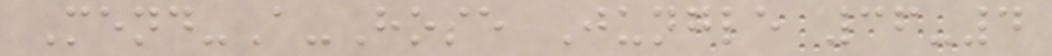Mend-A-Hose Jungle 36-4
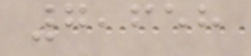7,658
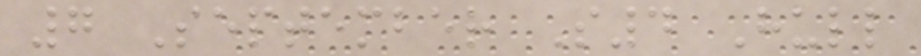7 September S4 Hull
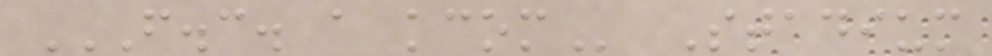F.C. A KCOM Stadium
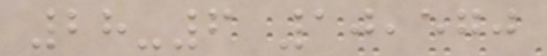28-6 10,570
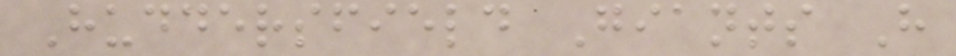Huddersfield Giants H
